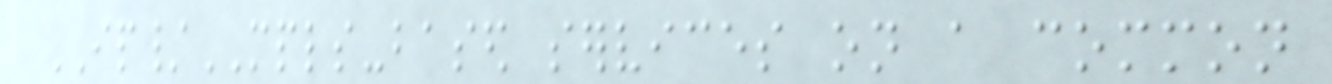IP/MPLS-based services on a common
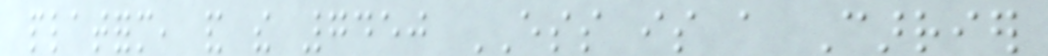platform, and the 7450 ESS is a Carrier
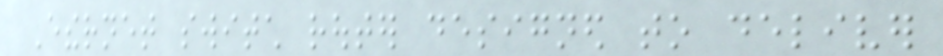Ethernet switch router designed to deliver
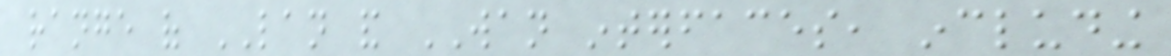range of LAN and WAN interfaces, including
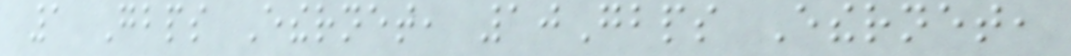1 Gbps Ethernet, 10Gbps Ethernet,
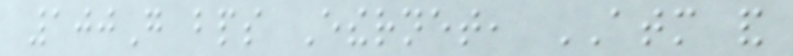100G bps Ethernet, ATM and
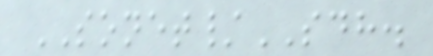SONET/SDH.
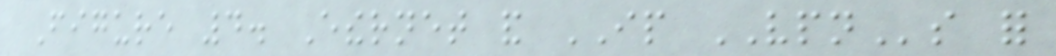Figure 4. Ethernet and IP VPNs for
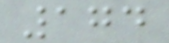174
